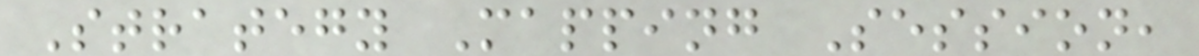Strategy Mapping Session,
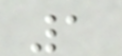1
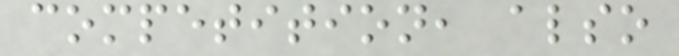competition, also
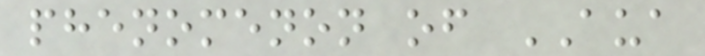phenomenon of AUA
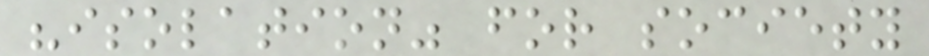"isolation" for society
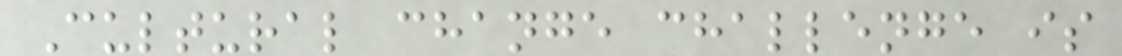Cultural change challenge is
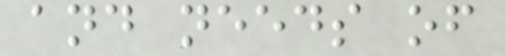and needs of
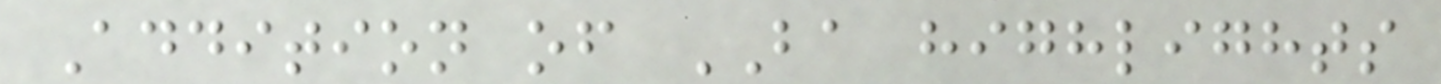Addition of BA highlights
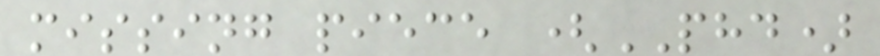missing piece (PHD)
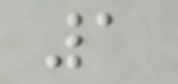1
